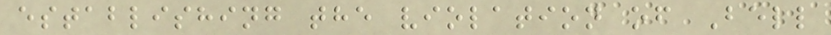establishing the violation of Bell
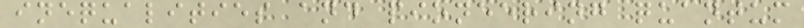inequalities and pioneering quantum
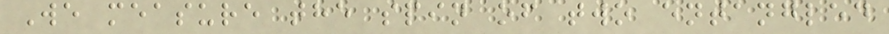We measure the spin of two entangled
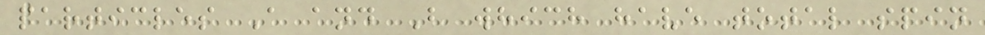particles A and B which have total spin
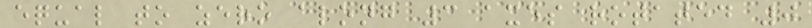equal to zero along 3 axes rotated 0
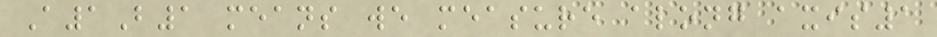A1B1 means we measure along axis1
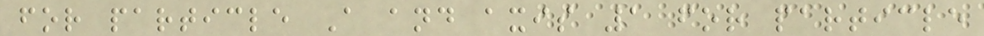for particle A and axis 1 for particle
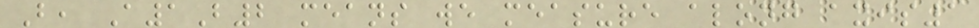B, A1B2 means we measure along axis1
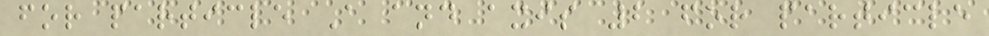for particle A and axis 2 for particle
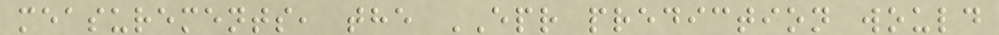measurements, the EPR prediction would
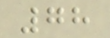78
